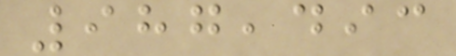987,493
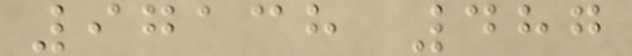97138 487
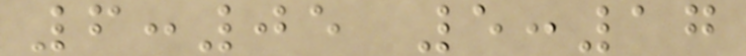6:05 5:17
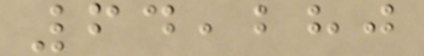64,280
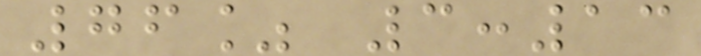76% 3:13
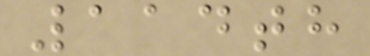114th
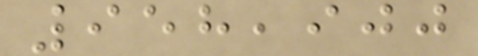958,900
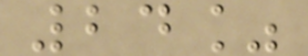24%
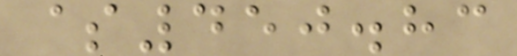$450.83
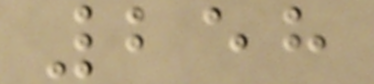258
